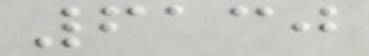6130
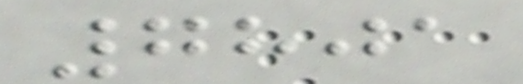7801
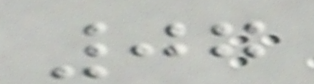07
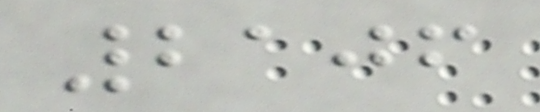2106
